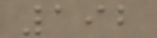192
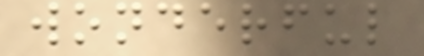wonderful
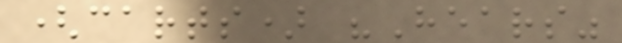(carts) "Hears"
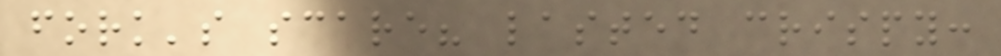fork's scare? lasted crispy:
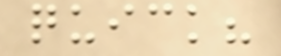quick?
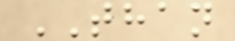THAN
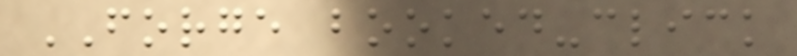FORGE booked-click
